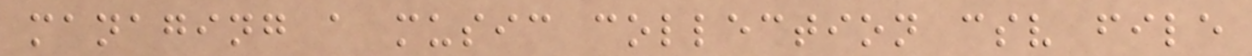managing a music collection csv file
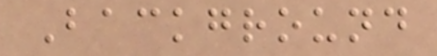Background
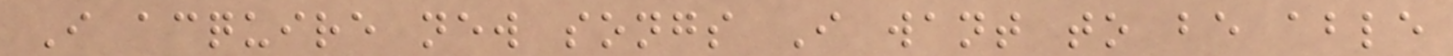I acquire new songs I want to be able
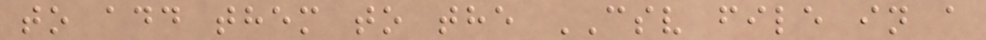to add them to the CSV file in a
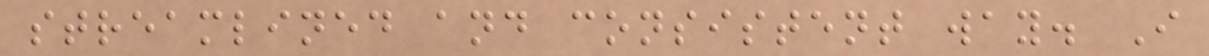streamlined and consistent way. I
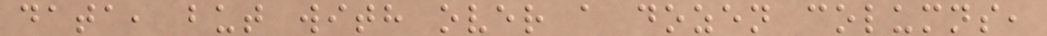data, but with over a dozen columns,
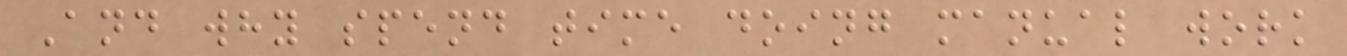And why spend time doing manual work
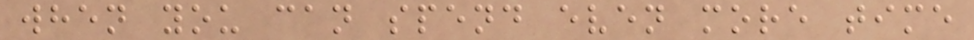when you can spend even more time
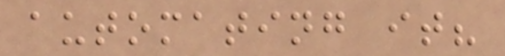automating it?
